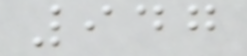947
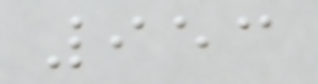953
